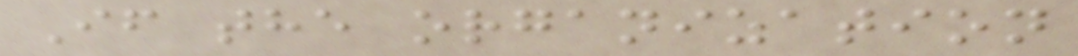If the organization
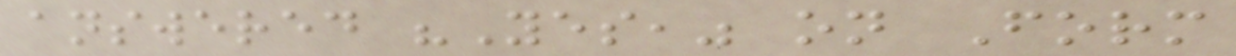answered "Yes," on Form
